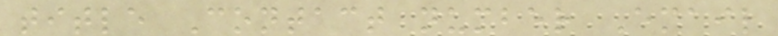title Contact number Email
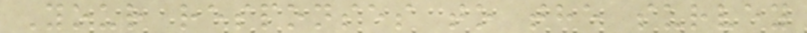Your responses to the survey
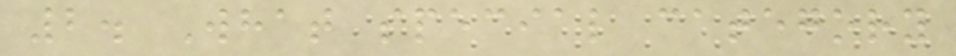2. What special category
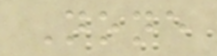None
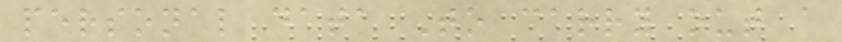personal data To carry out a
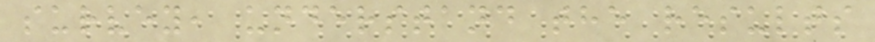survey, understand the results
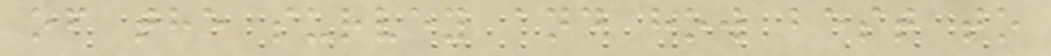of the survey and how best to
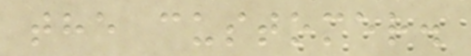the customer.
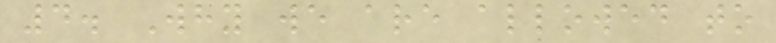4. Why we are allowed to
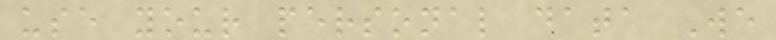use your personal data We
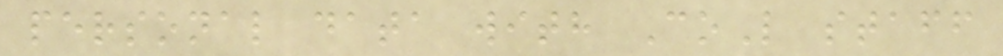personal data with CoL staff
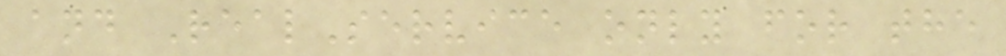and RealService only for the
